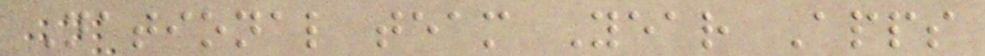National team Year Apps
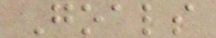Goals
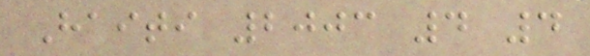Haiti 2003 4 4
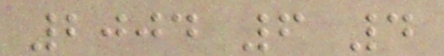2004 6 4
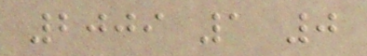2009 1 0
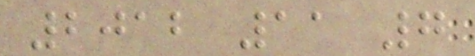2012 11 7
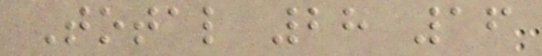Total 28 16
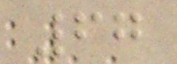67
